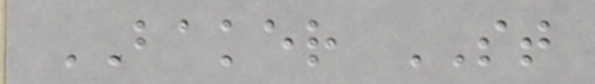BAKER ST
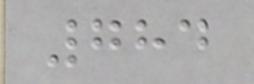784
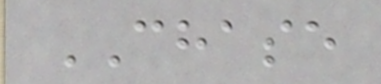CHASE
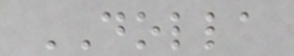DOLLA
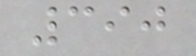390
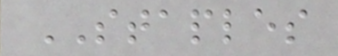STAPLES
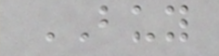BUY
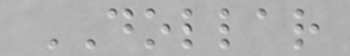DOLLAR
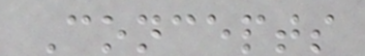Concepts
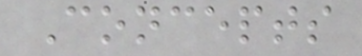Concepts
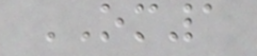OM1
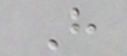H
